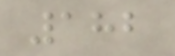182
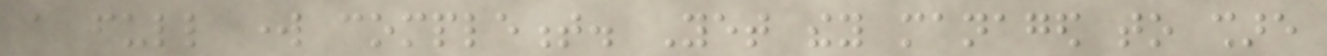a full work complement. Yet they managed to share
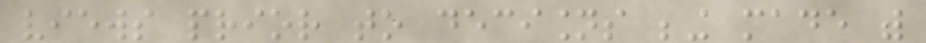views prior to decisions being made with
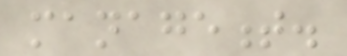management.
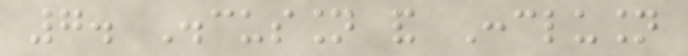7. Discussion and Conclusion
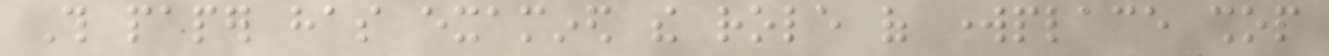This paper has examined the role of workplace shop
